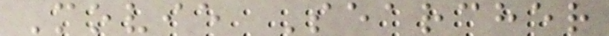Movie Searcher
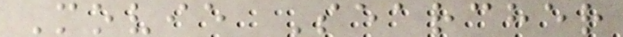Movie Searcher
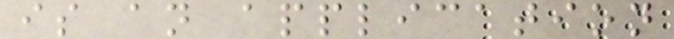is an application
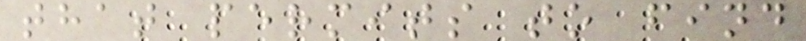that permits to find
